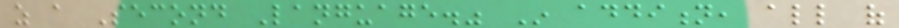as a Second Language." In addition, all of
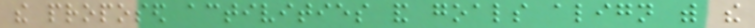the proposed activities and goals align with the
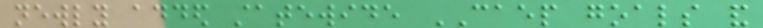newly added statewide CAEP goals and
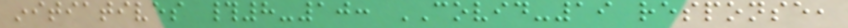initiatives #8-10: COVID-19 response,
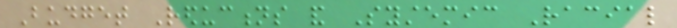Budget Reductions and Systemic Racial
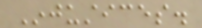Injustices.
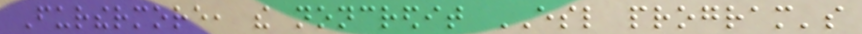Furthermore, the noncredit ESL program's
